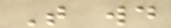That would
